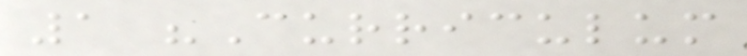1 "Curriculum
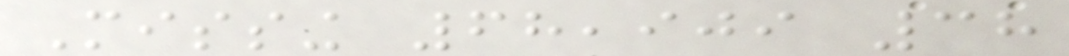Missing 68,909 38
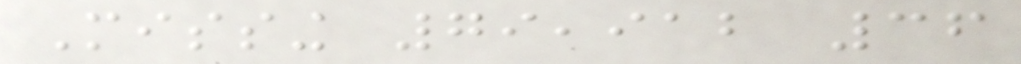Missing 79,912 36
